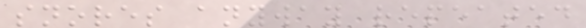snores anyway repeated
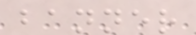banner
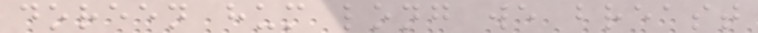doreen hum long we breast
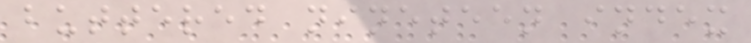buttered nineteen index
